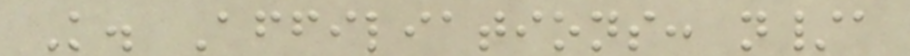K. Affiliations: n/a
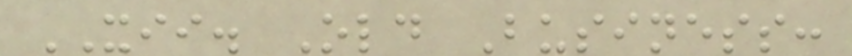XII. Old Business:
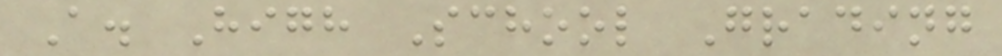A. High School Grading
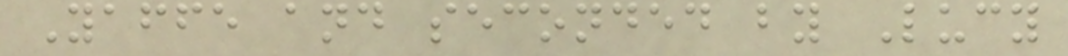Yaffe and seconded by Lucy
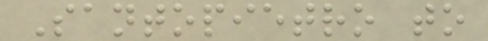Santopietro to
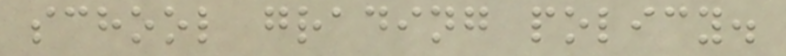school grading policy.
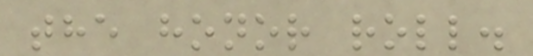the honor roll.
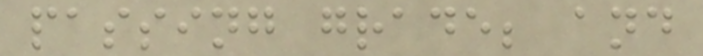passing grade; and
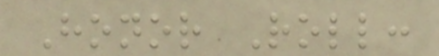Honor Roll:
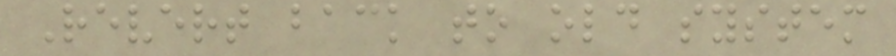Revert back to old system
